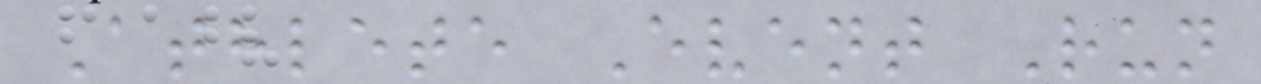Athlete Event Run
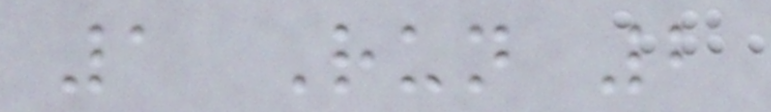1 Run 2
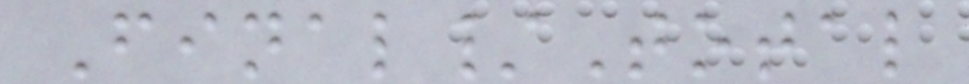Final/Total
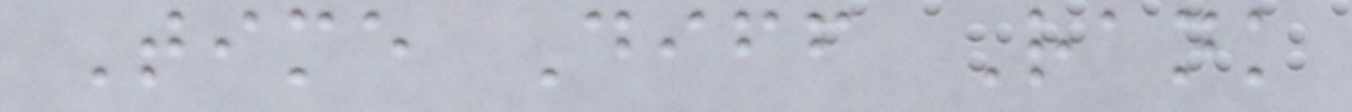Time Diff Rank
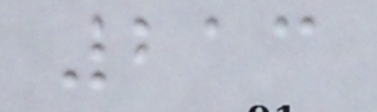213
